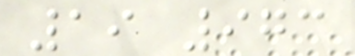19 973
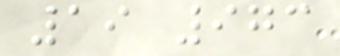19 973
